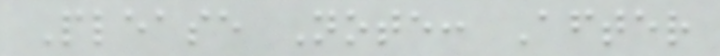Please Note: After
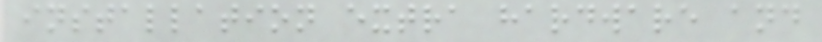installation extra hardware and
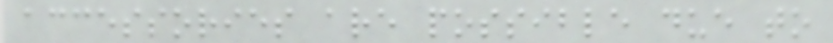accessories are possible due to
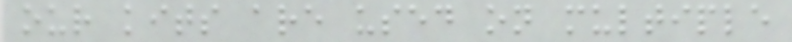our kits are used on multiple
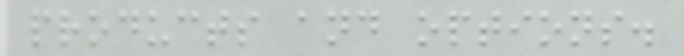products and options.
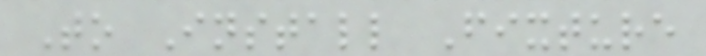To Install Fixture
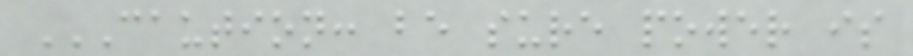CAUTION: BE SURE POWER IS
